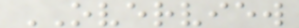OVERVIEW
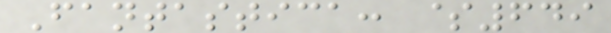Fantastica: $649
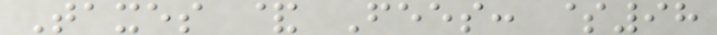Taxes & Fees: $98
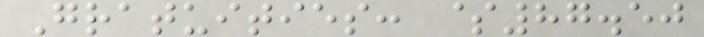Gratuities: $87.50
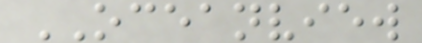OCEANVIEW
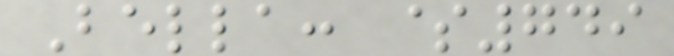Bella: $749
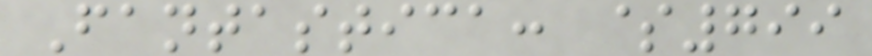Fantastica: $799
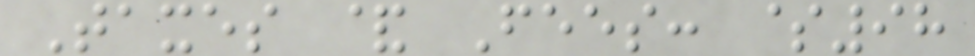Taxes & Fees: $98
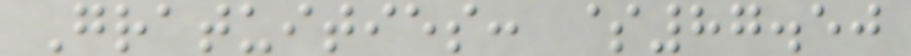Gratuities: $87.50
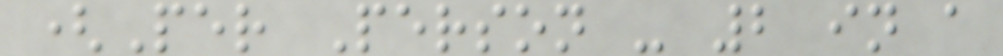(Per Person - 2 in a
